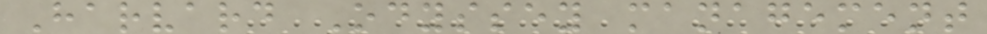Harvard Odyssey management
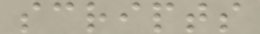scripts
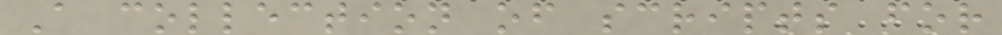A collection of scripts for
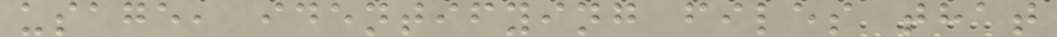usage, identifying files that
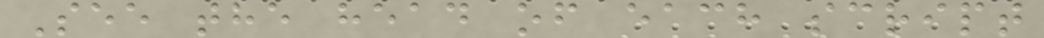See the head of each script
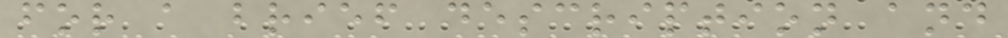for a brief description and
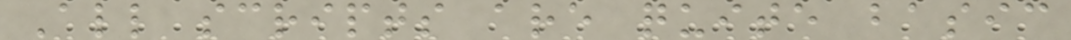All scripts are quite basic
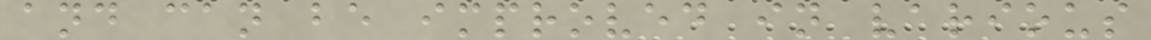and can be improved in various
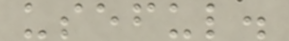useful.
